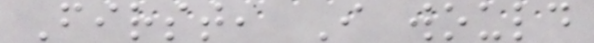First, I would
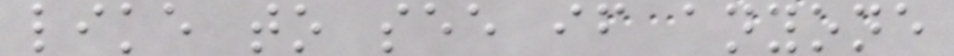like to see if anyone
